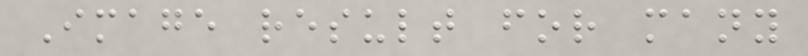Image result for many
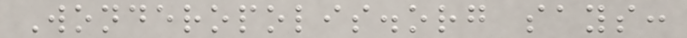Wonderopolis.org says:
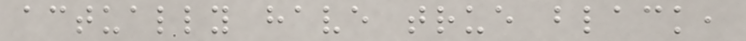actually have true black,
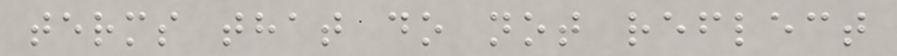terms that do not reflect
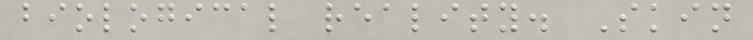biological reality. Skin
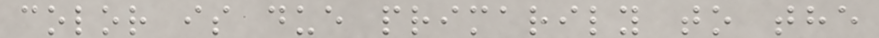color is due primarily to the
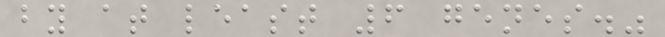by at least 6 genes."
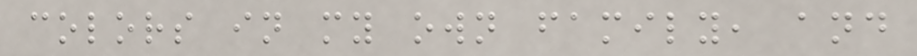colors in my own family, and
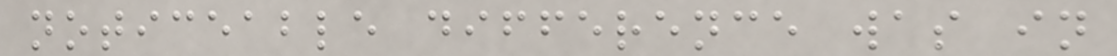noticeable difference was in
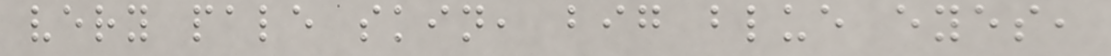very pale skin, big blue eyes,
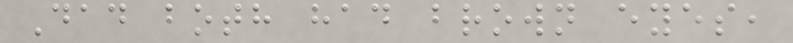Dad both had brown eyes,
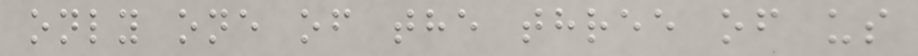only one of the three of us
